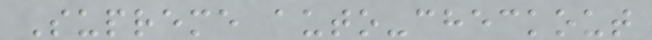Supreme auto-checkout
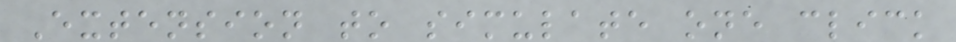Extension to simulate one click
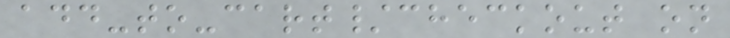add-to-cart/checkout on
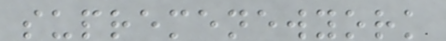supremenewyork
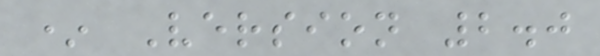* Version 2.0
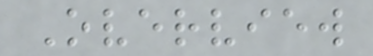Overview
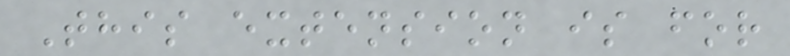This extension is for
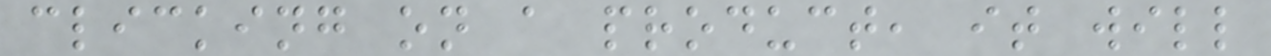clicking on a product, it will
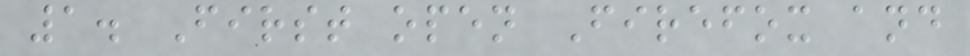1. First open Firefox and
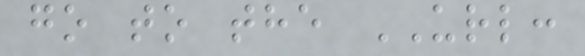go to the URL:
